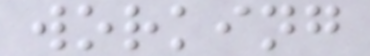working
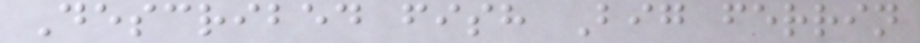Described fish Big ferrin
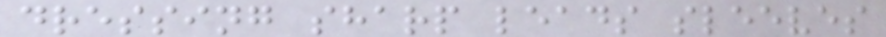dressing sharp leads sleeves
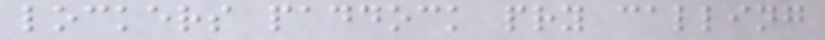lockers paddock pry calling
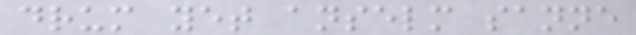drum yet anselm sanne
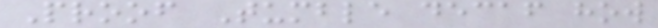Proof Tumble decaf how
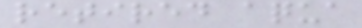retired aqua
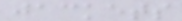jackets
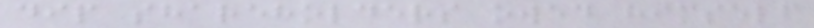dip shareholders owed himself
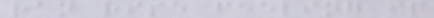ran rise feeling ip
